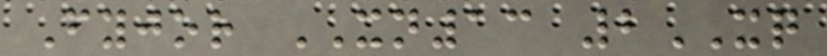Fyjor XN13 2XQ
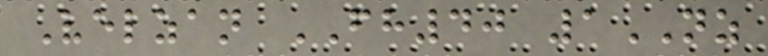Velzan FH40 1NZ
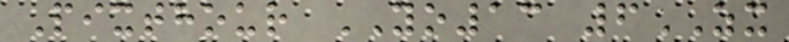Pixthour YO13 6ZX
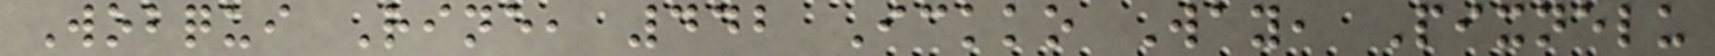Wobqui Rine, 442 Ickko Way, Pixnelu
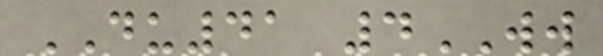DU41 4WW
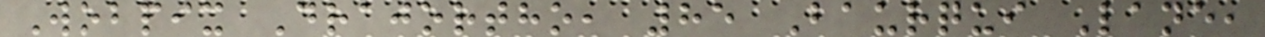Wobpix Drajortho, 85 Baurqui Lane,
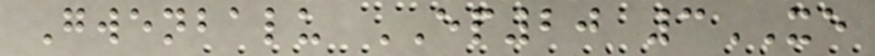Gwenbalu EP20 3XE
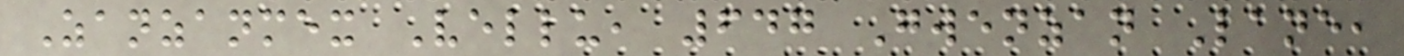Zanzanmex Vellu, 647 Gwenzan Lane,
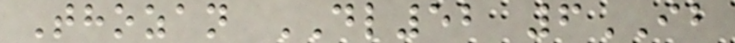Thozan DL52 6IB
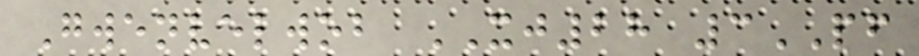Gwenvelwob XJ28 3PF
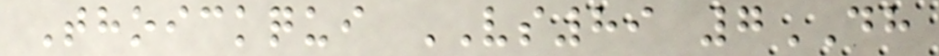Thoickqui VS89 7DH
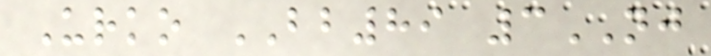Urko BB89 3NJ
